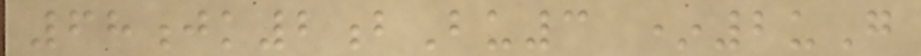68jk2bBu3 *2uG
